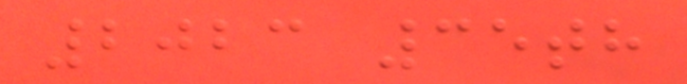2023 35th
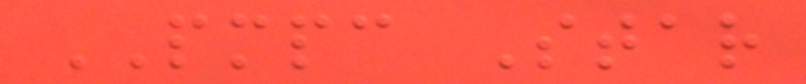PMPC Star
